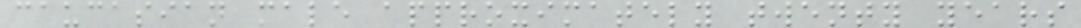caucasian male approximately twenty years
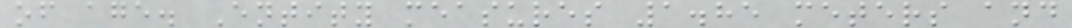of age. Entity measures 1.85 meters and
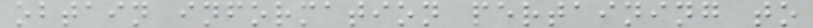obtain information pertaining to
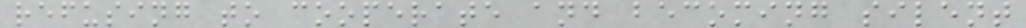refusing to cooperate and becoming silent
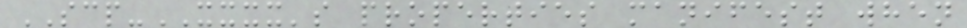SCP-XXXX's properties manifest when
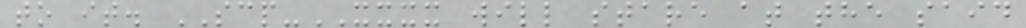to it. SCP-XXXX will stare at the said
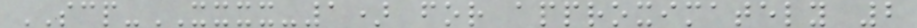SCP-XXXX-1) for approximately 2
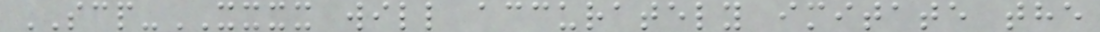SCP-XXXX will accurately imitate the
